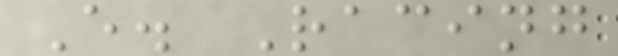E. Racing
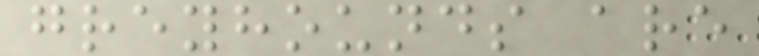greyhounds are
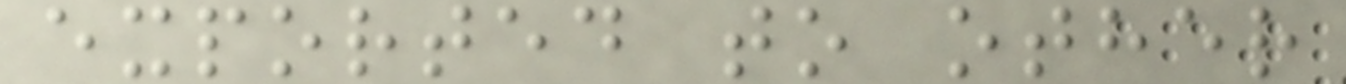exported to other
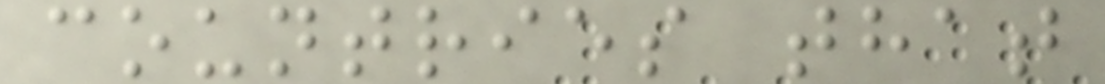countries that
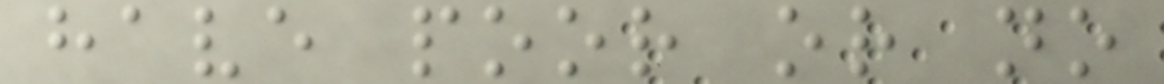have poor or no
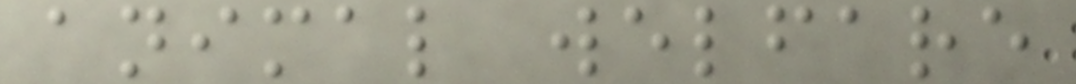animal welfare
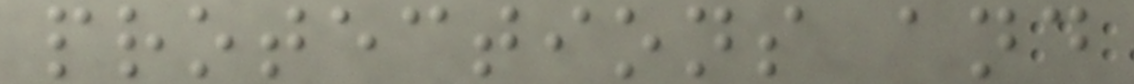protections and
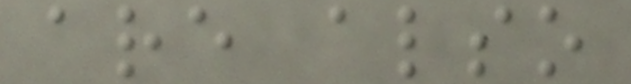are also
